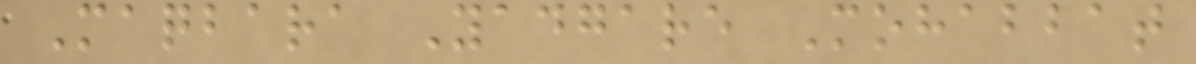Maqbara Yadgare Mohabbat
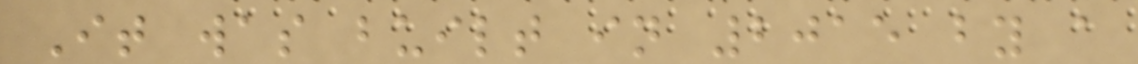It was built in 2015 by a
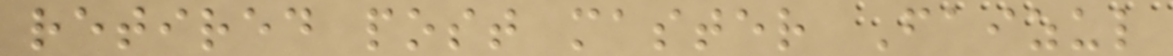retired post master Faizul
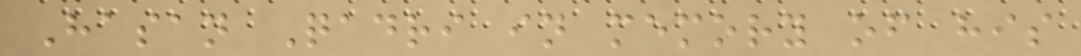Hasan Qadri in memory of his
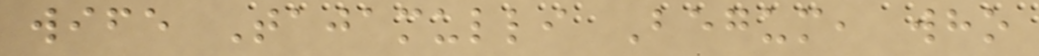wife Tajamulli Begum, who
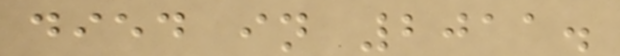died in 2011.
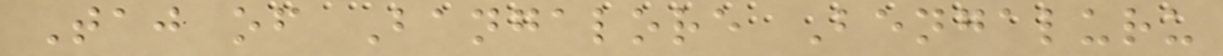Taj of Bangalore Bengaluru
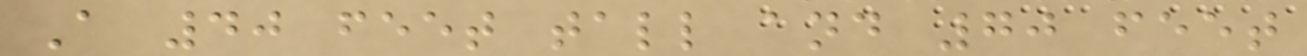A 40 feet tall and 70 feet
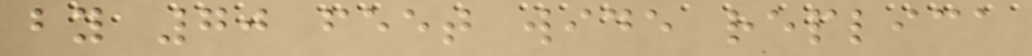by 70 feet wide replica
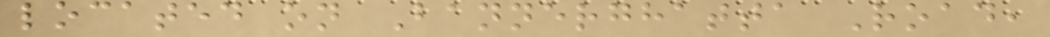located on Bannerghatta Road,
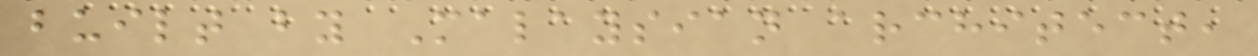built by Malaysian architect,
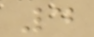4
